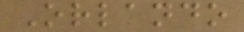Orlando
